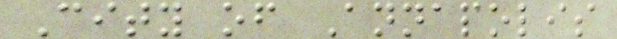City of Annapolis
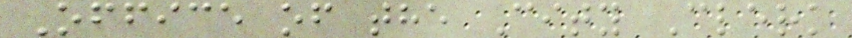Office of the City Clerk
